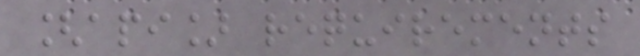[api] requirements
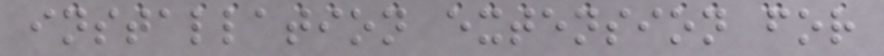installation extension for
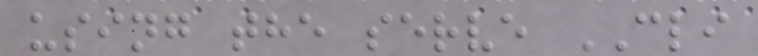using the serve CLI
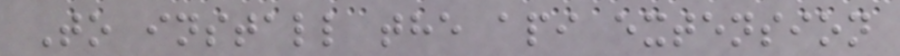To install the api extension
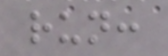run:
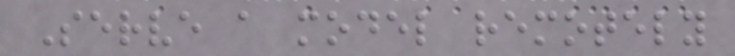Serve a model remotely
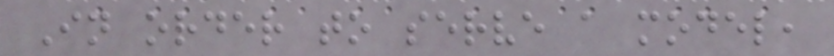In order to serve a model,
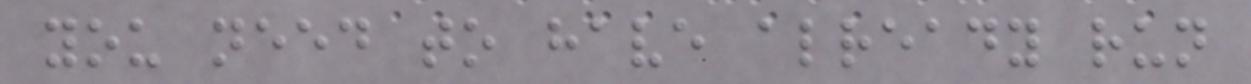you need to have already run
